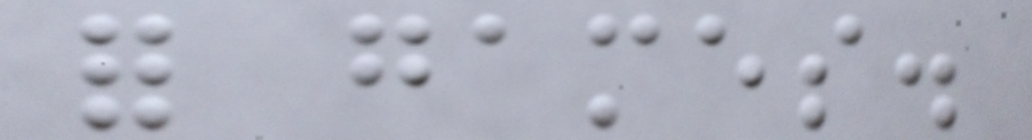for games.
